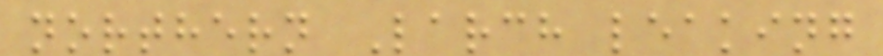northern Larch leaking
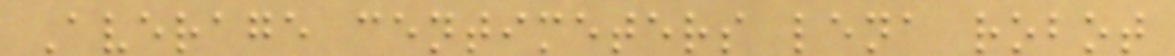Average centimeters lena robot
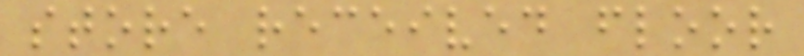store received floor
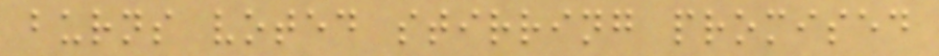burns voted stirring promised
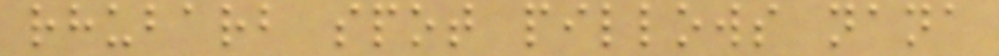rhubarb spot pillows nana
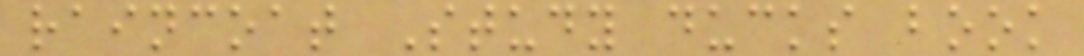raincoat Study ducks book
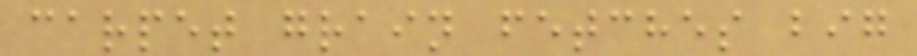carpet grain fetches big
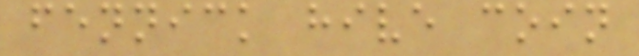fennick hive coin
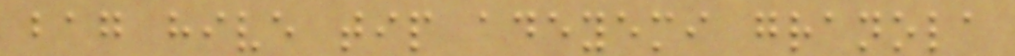bag hive tip adeyemi granola
